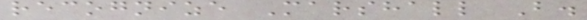recognize Marshall B.
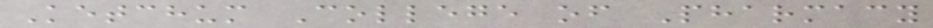Ketchum College of Pharmacy
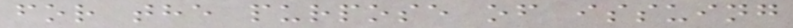for the purpose of issuing
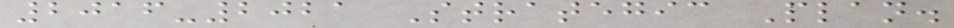2016-2021 Strategic Plan.
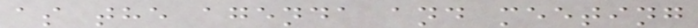as the agenda and meeting
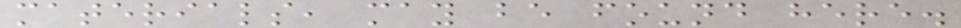materials, may be found here.
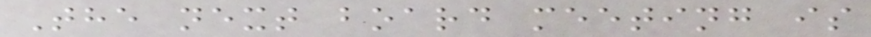The next board meeting is
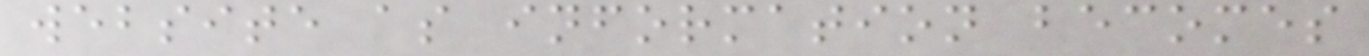website as information becomes
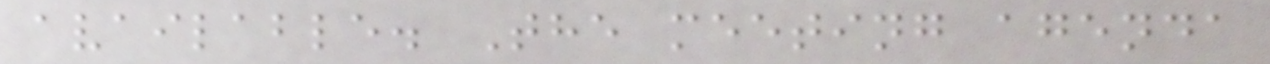available. The meeting agenda
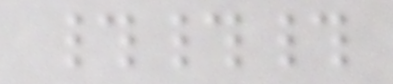###
